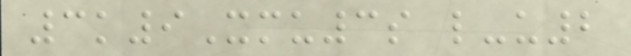3k9Xmu3s l-u2
